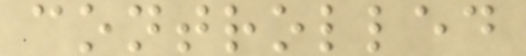controlled
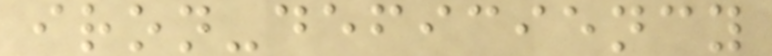iron-deficiency
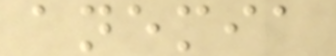anemia
